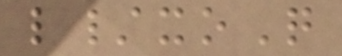l/xoQ
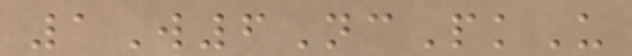1W6NcPkU
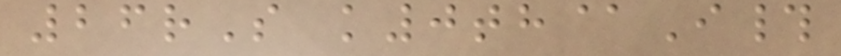26rS k0th@I#
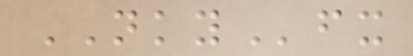NKYfx
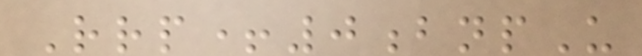Rrp+0bnpU
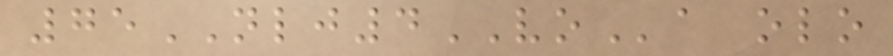75NLJ4VOa olo
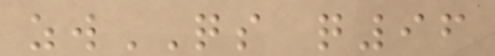zwQS q96
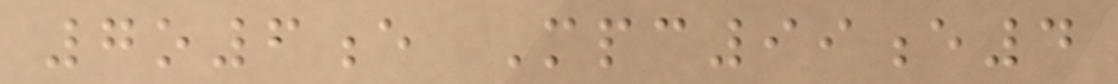7o6e Mpc99e4
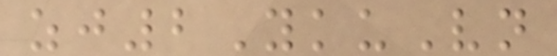zj2YkuVn
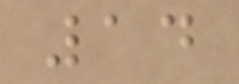14
